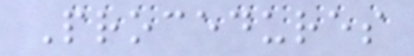Procedures
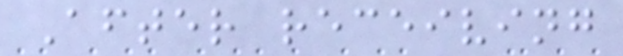After receiving
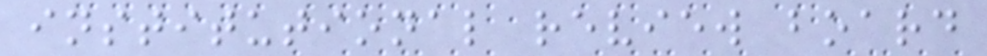institutional review board
